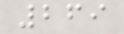269
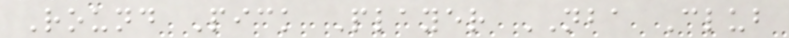Round Pick Player NBA Club
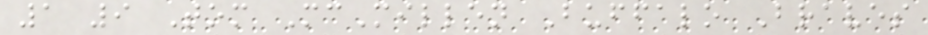1 9 Tom McMillen Buffalo Braves
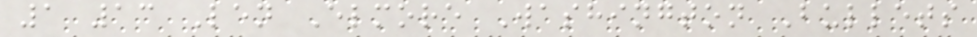1 13 Len Elmore Washington Bullets
